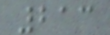213
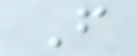F
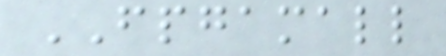FPGAMALL
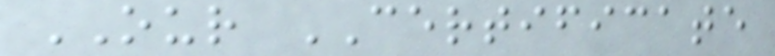OUR CERTIFICATE
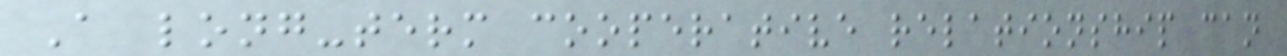A long-term cooperative relationship can
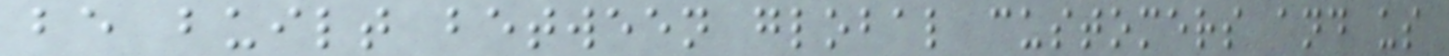be built between global customers and us
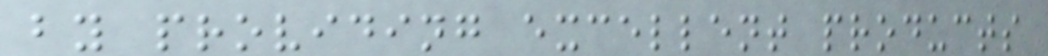by providing excellent products
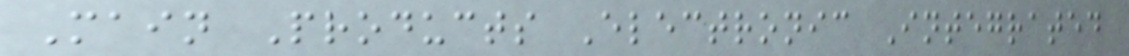Main Products Electronic Integrated
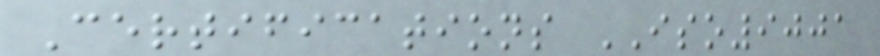Certifications ISO9001
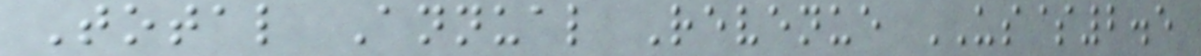Total Annual Revenue US$2.5
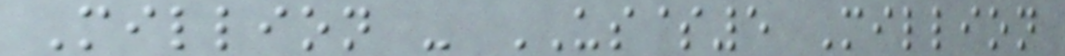Million - US$5 Million
